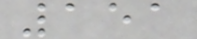151
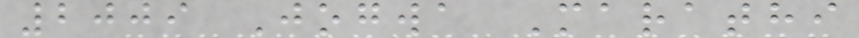2009 Jogwa Marathi
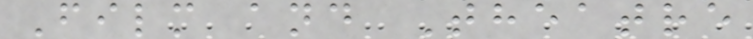Film and Theatre
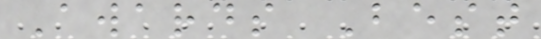Awards Best
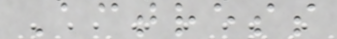Actress
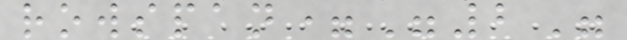rowspan="2"
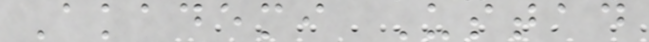Akademi Ustad
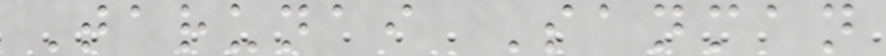Tarunai Sanman
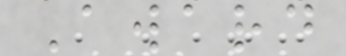Award
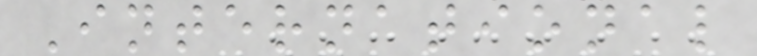International
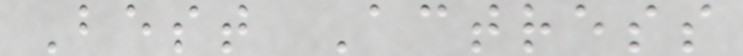Best Actress
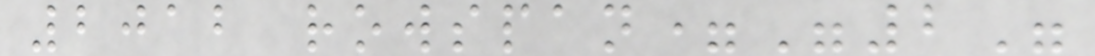2012 rowspan="2"
